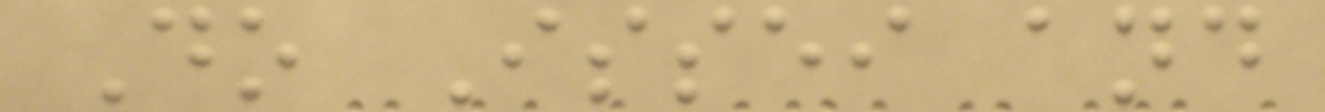Do Issei and
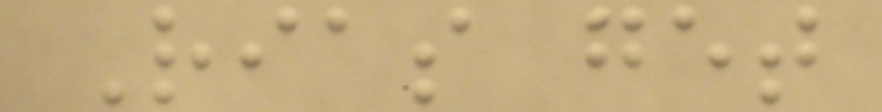Rias get
